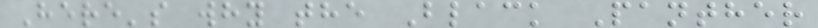Here's why the Black Panther
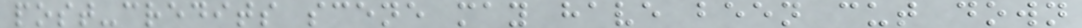post-credits scene may have been cut down
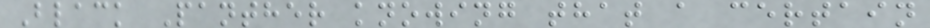Black Panther knowing that a certain
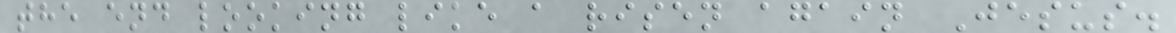the end looking like a risen again Jesus.
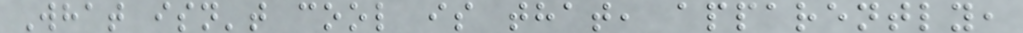What isn't cool is that, apparently,
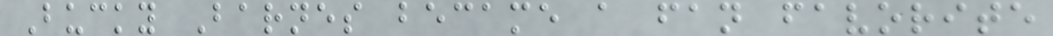Bucky Barnes became a fan favorite
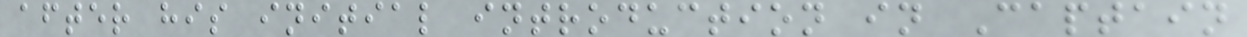after his initial introduction in Captain
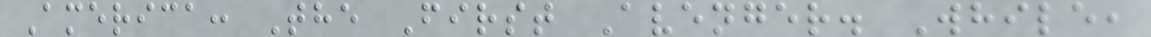America: The First Avenger. While,
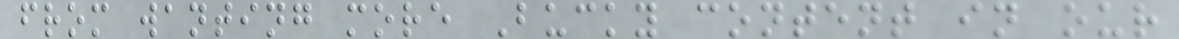from wanting more Bucky content in our
